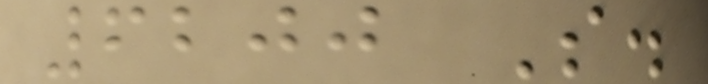6200 S.
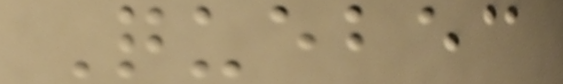Quebec
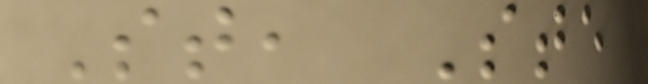St, Ste
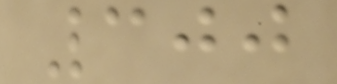300
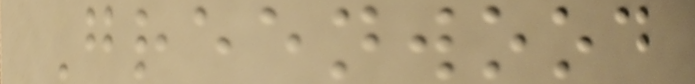Greenwood
